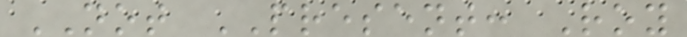NOT PRESENT: Roy
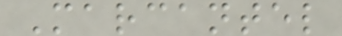Marcantel
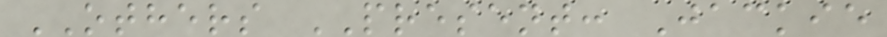OTHERS PRESENT: Jackie
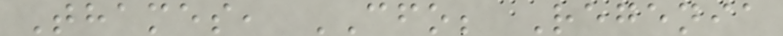Thames, CFO; Regenia
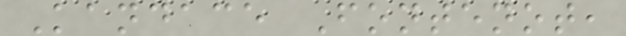Kandace Fontenot,
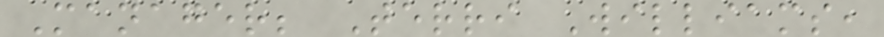Manager; Terri Williams,
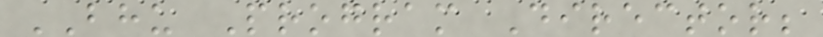BHU Program Director;
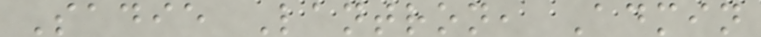Sadie Lantron, Admin
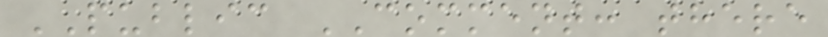PUBLIC COMMENT: there
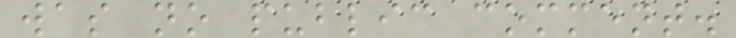was no public comment.
